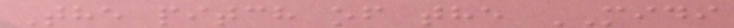The pitch of the MIDI
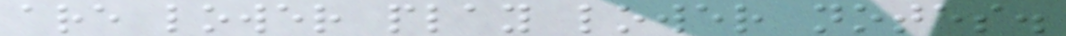are lower play lower notes.
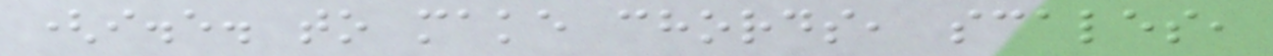(i.e. to make chords, scales,
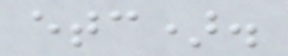etc).
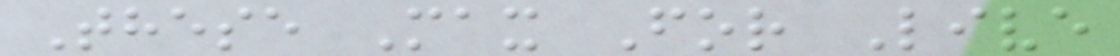These Max For Live
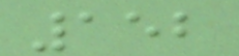152
